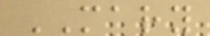MARY
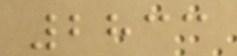2833
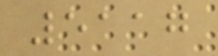5117
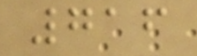716
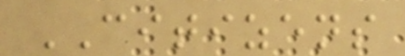CITIZENS
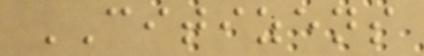CITIZENS
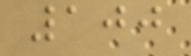100
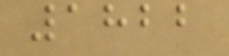1822
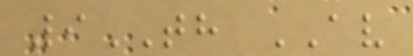9TH AV
